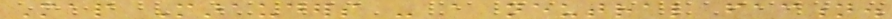Map Marauders - a neutral faction.
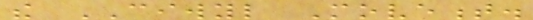the CIWYL Movement.
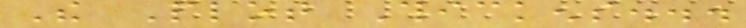The Plot Thickens...
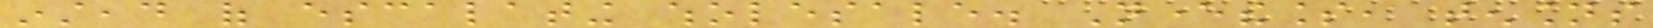instead of escalating wholesale. Nevertheless, tensions
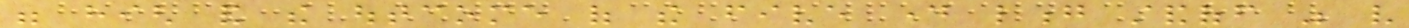were high and the outcome of the five day long standoff was very
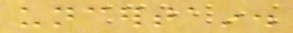uncertain.
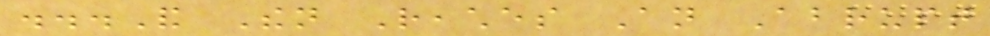...And Then Reaches An Abrupt
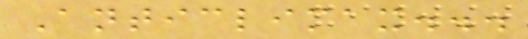Anticlimax...
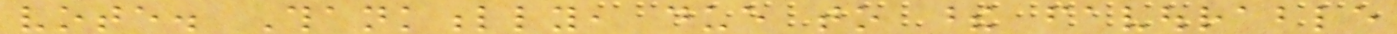vote. Thankfully, due to these favourable
